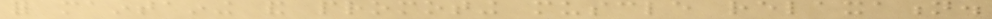for maintaining and promoting muscle relaxation.
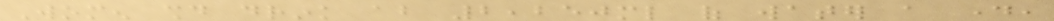Women should drink about 2,250ml of water a day,
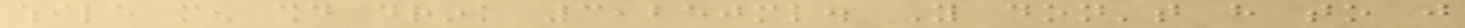while men should drink 3,250ml. You don't have to just
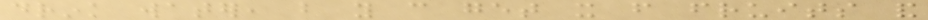drink water, but you can get it from fruits and
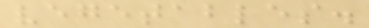vegetables.
